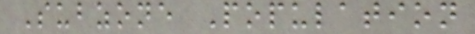Subzone Population
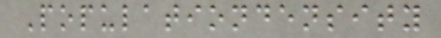Populationdensity
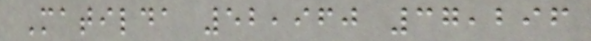Matilda 52,960 37,296
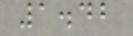1.42
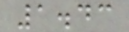1.43
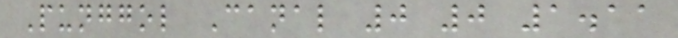Punggol Canal 0 0 1.11
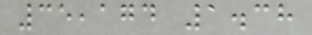35,174 1.38
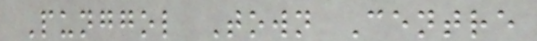Punggol Town Centre
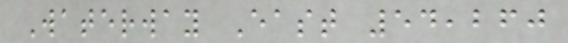Waterway East 54,260
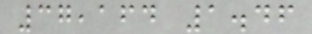37,164 1.46
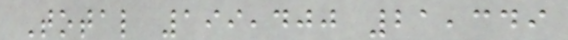Total 199,400 21,349
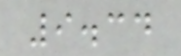9.34
